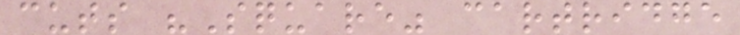cuts "Square" cartridge
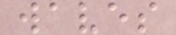waves
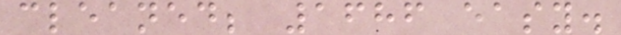cleaned; 1686 easy.
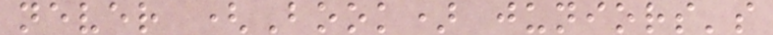never (Book) juniors's
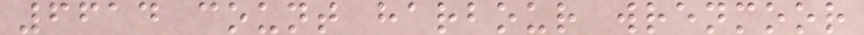6614 count harbour wrenmoor
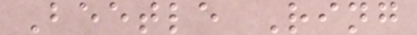Beetle Ring
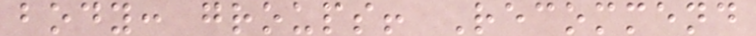body: groups! Recommend
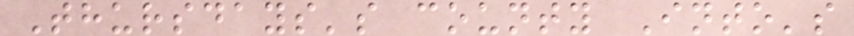Thursdays's county Into's
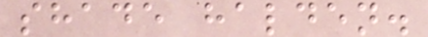shade halden.
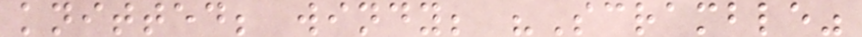knitted; windy; "Scramble"
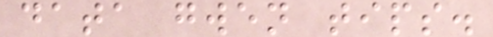data gwen tips.
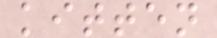kitten
